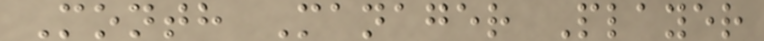Month Manager Player
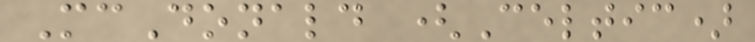McDonald (Celtic)
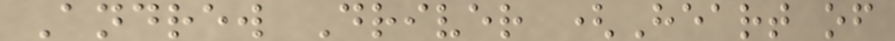Andrew Driver (Heart of
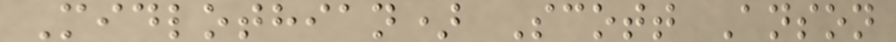Midlothian) Scott Anson
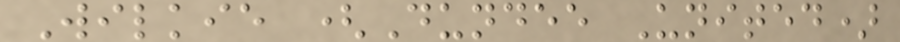Wilkie (Dundee United)
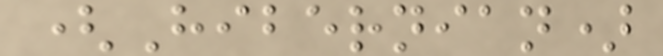(Hibernian)
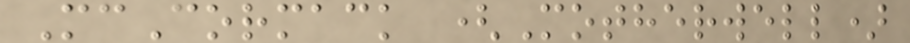McCormack (Motherwell)
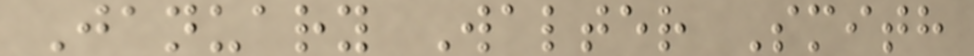January Walter Smith
